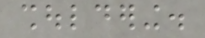shouldering.
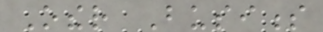Other Business
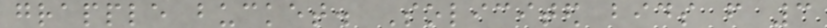grapple bucket. Solicited bids from 3
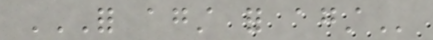FOR AGAINST FOR AGAINST
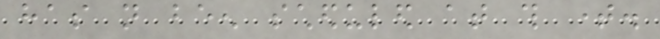has not been scheduled at this time.
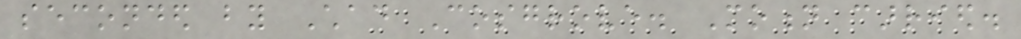seconded by Chad Cosgrove. Motion carried.
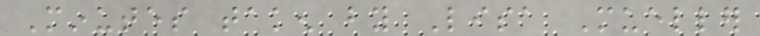Minutes taken by Lisa Mueller
